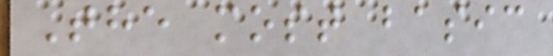The most basic
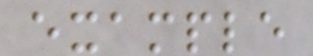example
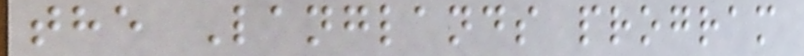the Langlands program
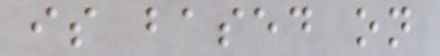is based on
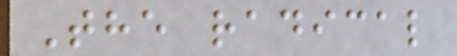The radical
